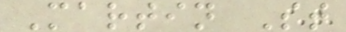Martin St
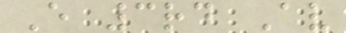E 3rd Av
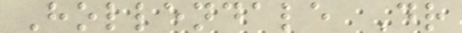Hollendale Dr
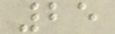25
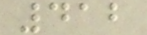412
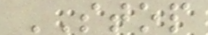STOP
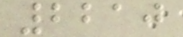2210
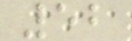52
